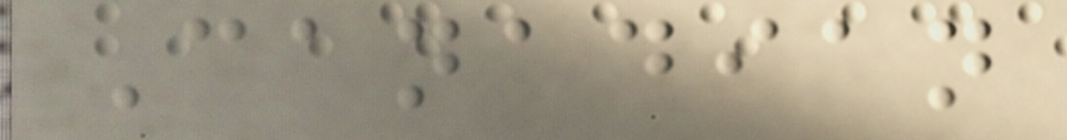Canadian
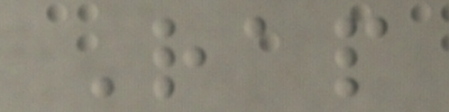Rap
